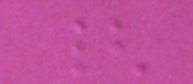{
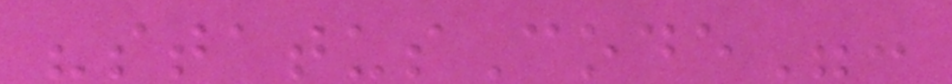"statusCode":
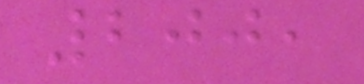200,
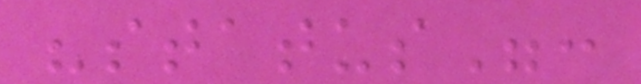"status":
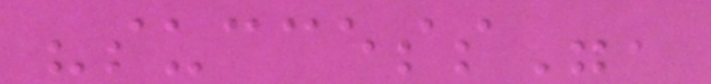"success",
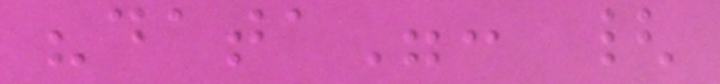"data": {
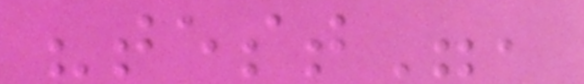"test",
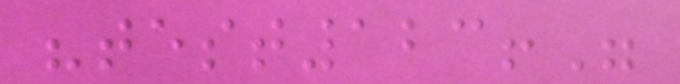"test123!"
